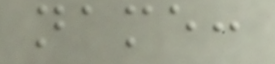name:
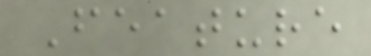Feature
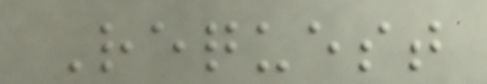Request
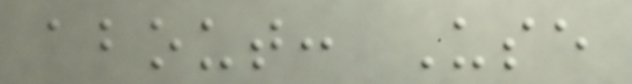about: Use
